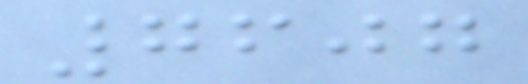7607
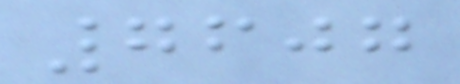7607
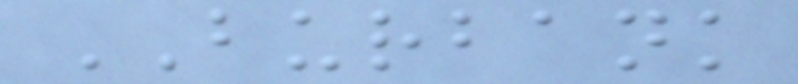BURBANK
